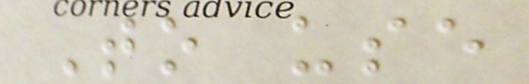To use
